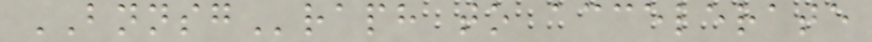BNNSGraph to accelerate
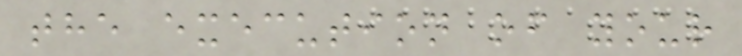the execution of your
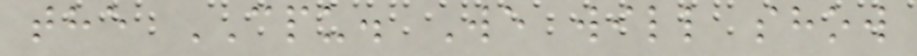the CPU. We will show
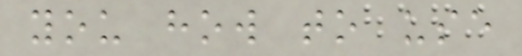you how to use
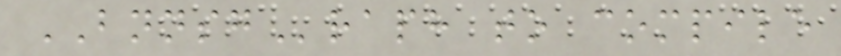BNNSGraph to compile
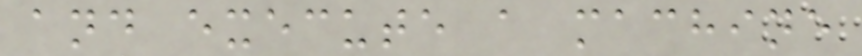and execute a machine
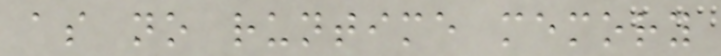as no runtime memory
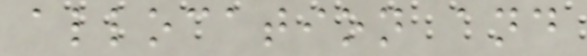allocation and
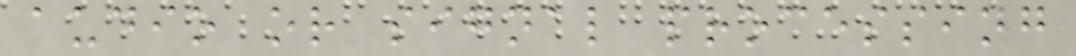audio or signal processing
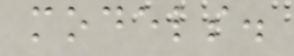models.
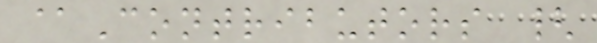@Contributors {
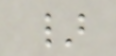}
